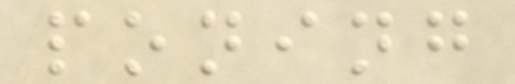poning
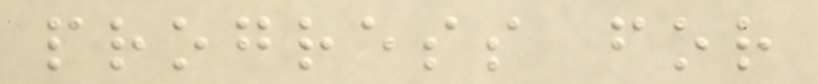progress for
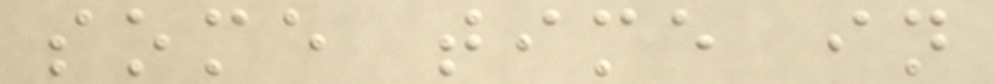some time in
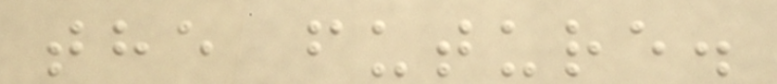the future.
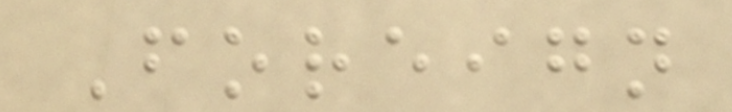Foreign
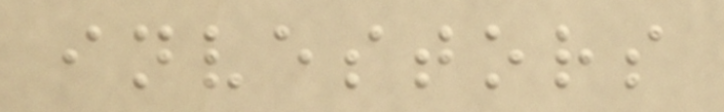investors
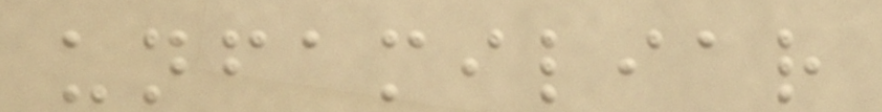unfamiliar
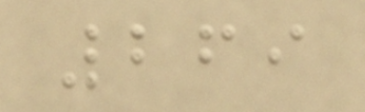269
